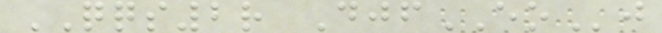QQS2r DjfEOj
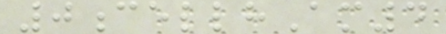0cellhAm4
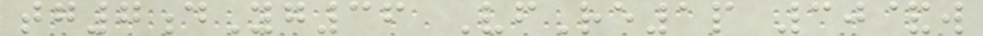tg7dYg36 VfRe1p 30&w
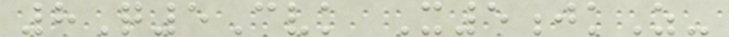8Q5Cvk X5jkZ-
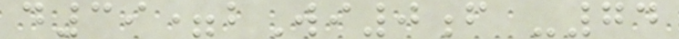d39=bWi0f -74
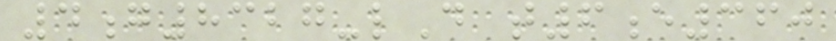4g8327-lD t6e360
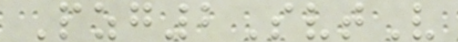Pzg2SvtV
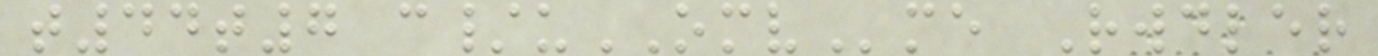t44t7 c/uOMVme Rwdler
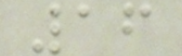16
